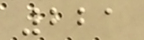221
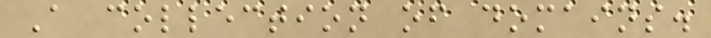A collection of domains.
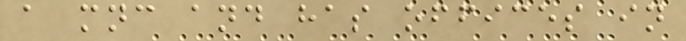a mnc and has offices in
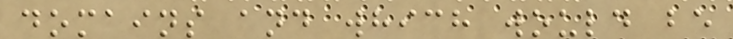domains and which would be
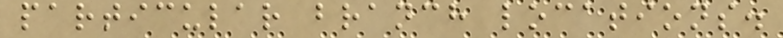particular branch locations.
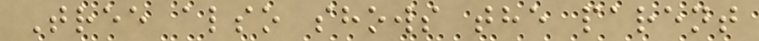Tree also shows the parent
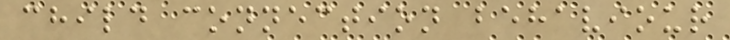child connection behaviour
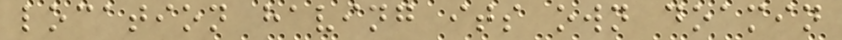location having its own doamin
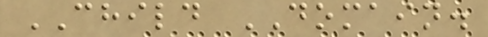CHILD DOMAIN.
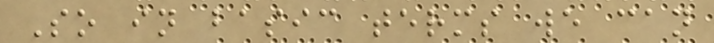So in basic terms we can
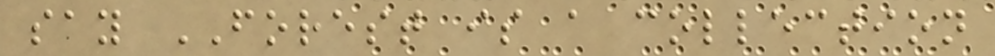say FOREST is a collection
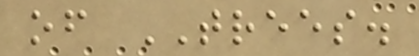of TREES.
